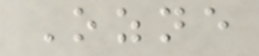Ozne
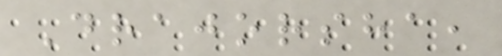Drajorsha,
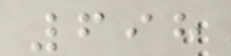698
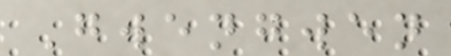Gwengwen
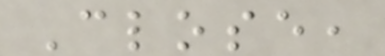Close,
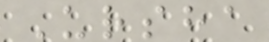Ursha
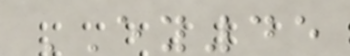EY45
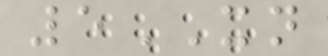5XN
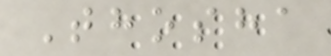Thosha
